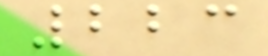223
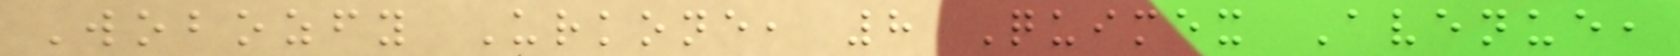Wobozfy Urkone, 8 Quimex Avenue,
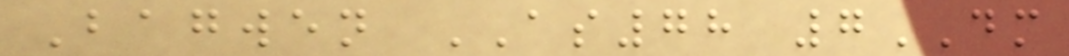Bagwen AS78 7DM
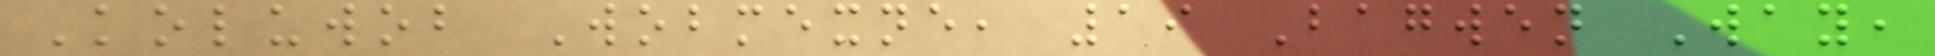Koluwob Wobmexne, 19 Bagwen Way,
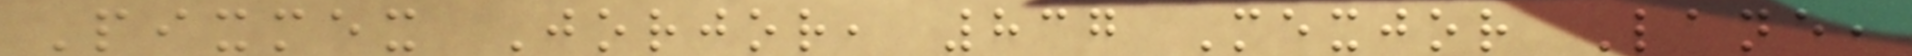Pixmex Jorjor, 837 Mexjor Lane,
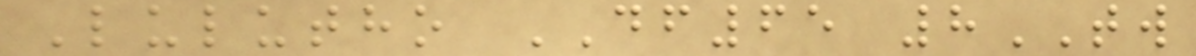Lulutho DF65 8TW
